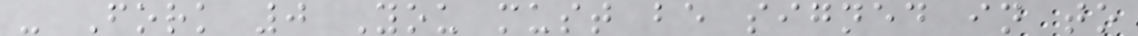- Fork 0 You must be signed in to
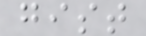gist
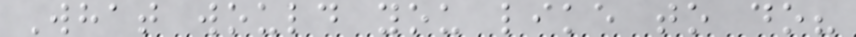What would you like to do?
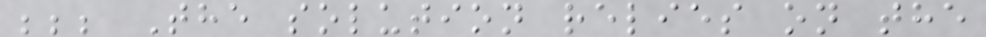;;; The solution relies on the
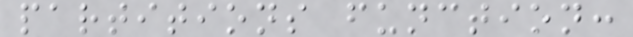partitions function:
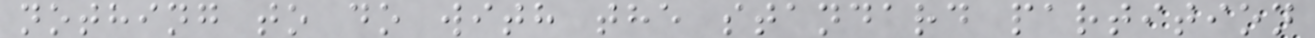nothing to do with the standard partition
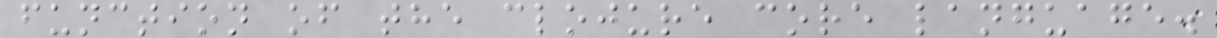function of the clojure core language.
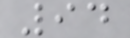94
